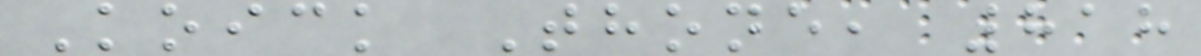Koick Thone, 818
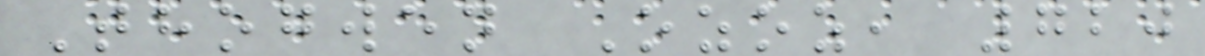Thogwen Ozoz, 720
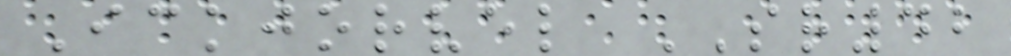Ickjorvel SR42
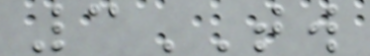3TW
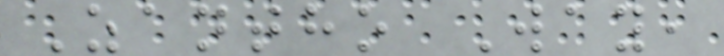Zantho Way,
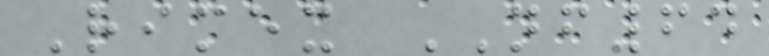Rimex NF64
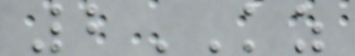2KZ
